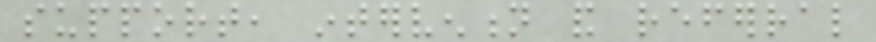support, intervention and referral
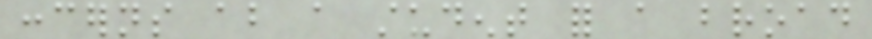concerns about a student for a broad
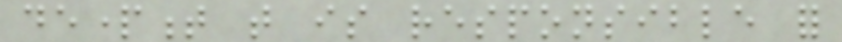department that is responsible for
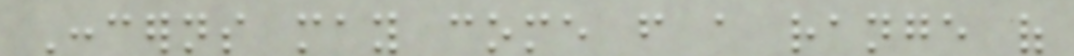Concerns may come from a range of
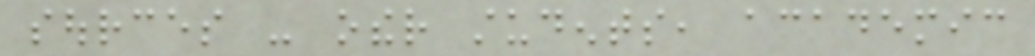sources - other students, academic
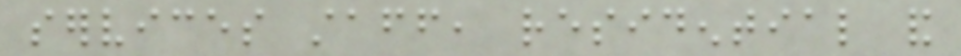services staff, residential and
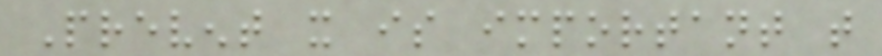Prevent it is important that
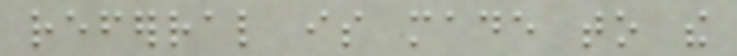referral is made to the
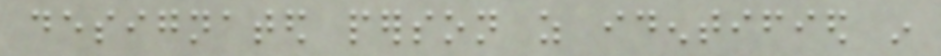designated person as identified in
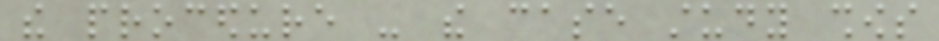the procedure - the case study shows
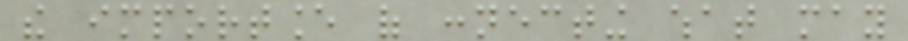the importance of connecting what may
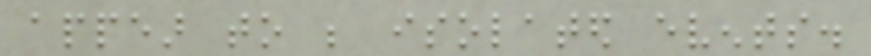appear to be isolated events.
